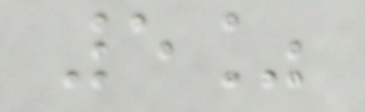5%
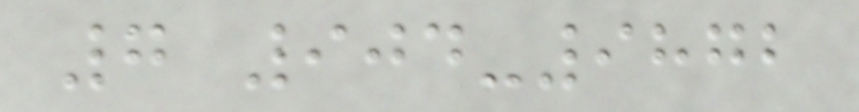7 904-9872
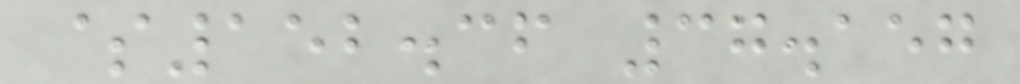$152.36 37.157
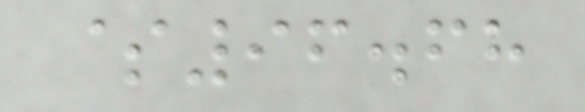$96.68
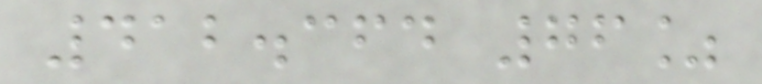412.364 76%
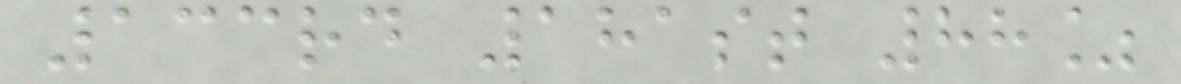133rd 181st 88%
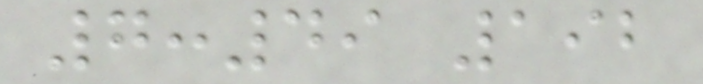7:49 192
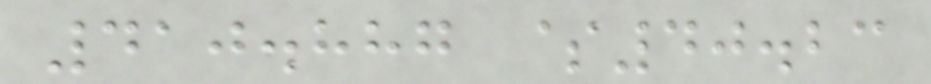410.887 $40.23
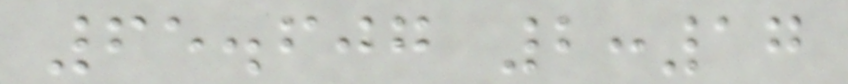65.607 2:17
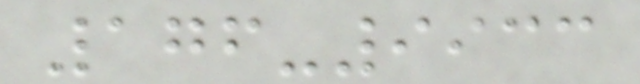176-9933
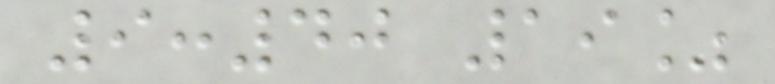9:40 19%
